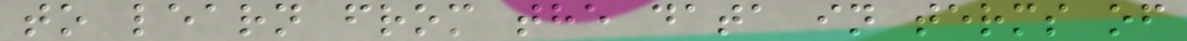to learn from the data in terms of
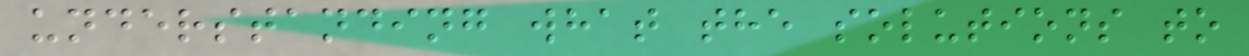understanding what the solutions to
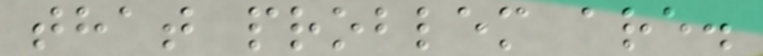that problem are.
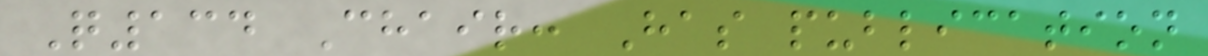Q134 Chair: Has publication
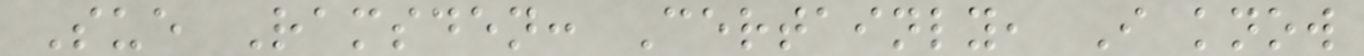Sue Ramsden: Certainly, I know
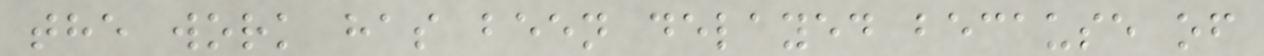the work has been delayed because of
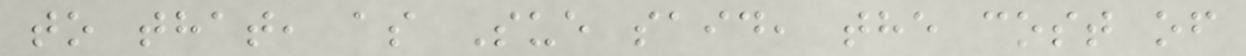to that, as Sue said, the cost of
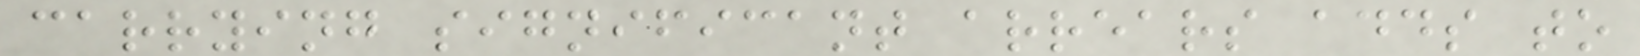carrying significant arrears adds to
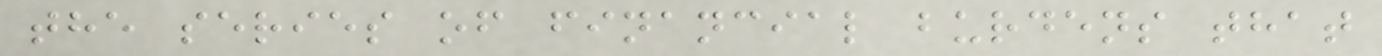the series of financial burdens that
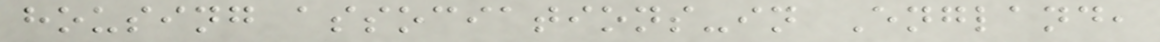housing associations-in England,
